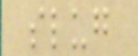slug
